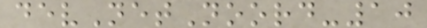devNetNoord-10
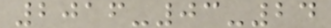2016-03-24
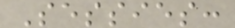Sessies:
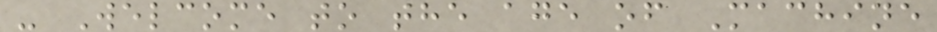- Welcome to the age of Machine
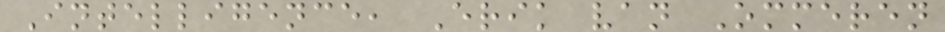Intelligence, Erik van Ommeren
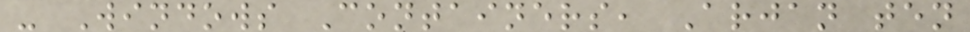- Windows Containers, Arjan ten
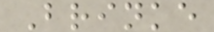Brinke
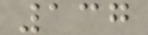137
